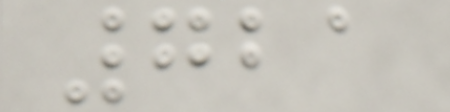721
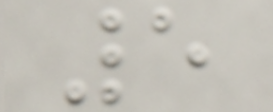5
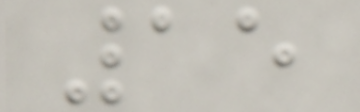15
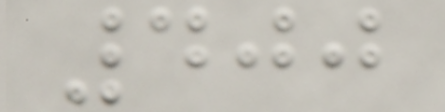400
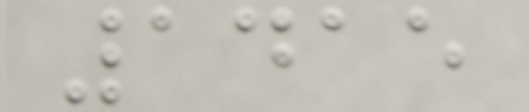1415
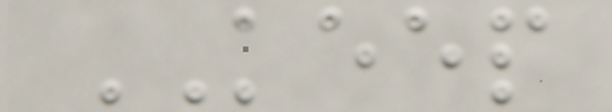KEEP
